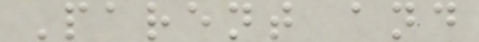Parent and
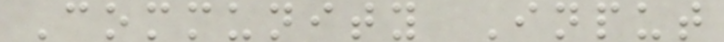Community Input
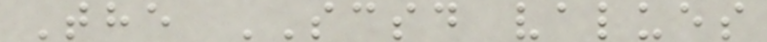The SCSD values
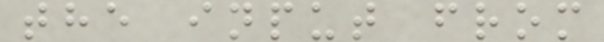the input from
